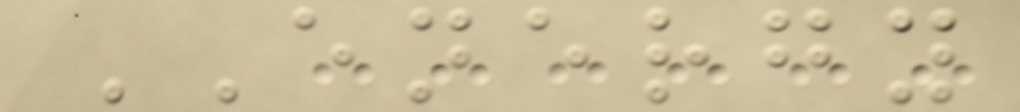ENERGY
